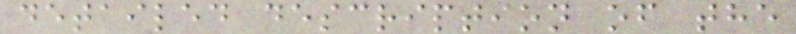detailed description of the
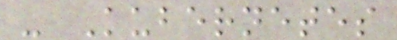- Kubernetes
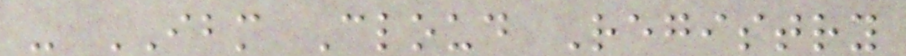- IBM Cloud Registry
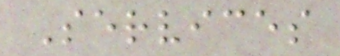Services
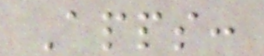Apps:
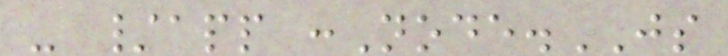- /app :Node.JS
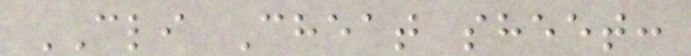CLI Cheat sheet:
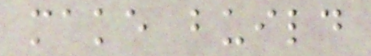make build
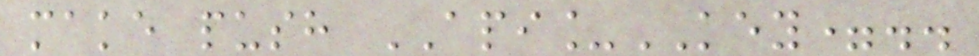make push API_KEY=..
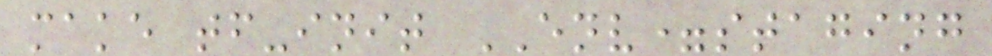make tf-init ENV=staging
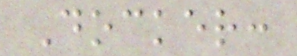Docker:
